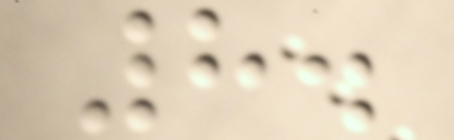8.
